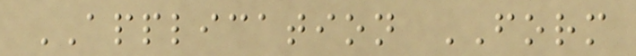APPLICATION FORM
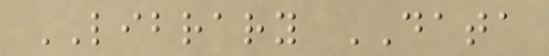LIBRARY DATA
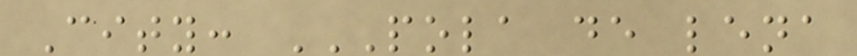City: POLA DE LENA
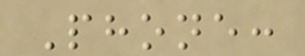Phone:
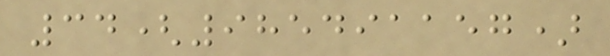34(985491157)
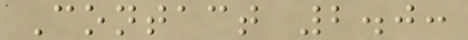Contact 2.0:
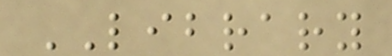LIBRARY
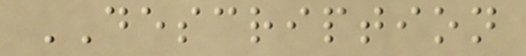DESCRIPTION
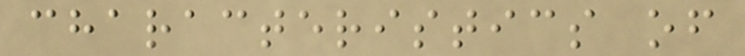characteristics of
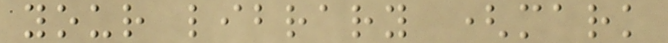your library (mark
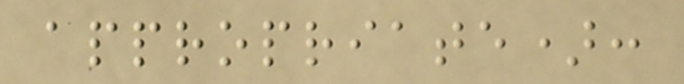appropriate):
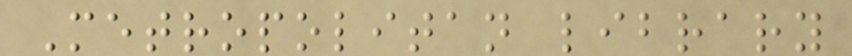Metropolitan library
